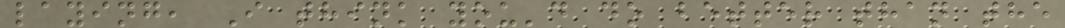laying, I think you'd do better than the
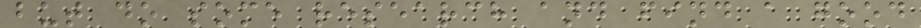but do some research and find a good
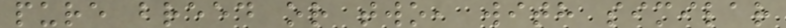pure breed or two, with similar
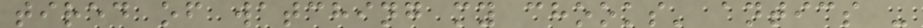tired of watching my chooks' antics -
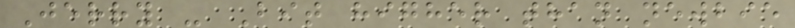Jerry - Bit higher than newbie
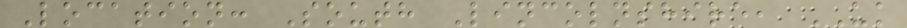Location: South Lincolnshire, UK
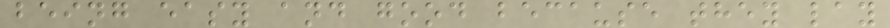being easy and good because they lay
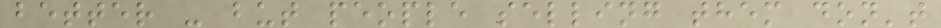better - but people selling them don't
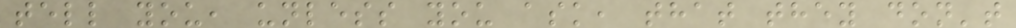tell you, unless you ask, that they don't
